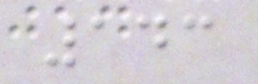143
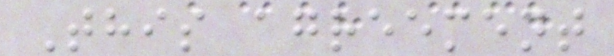This agreement
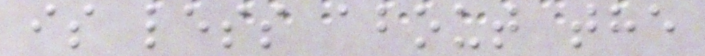is less about the
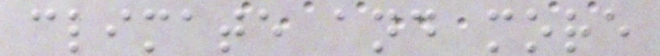climate and more
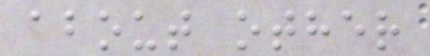about other
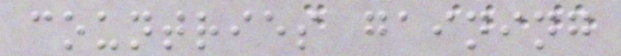countries gaining
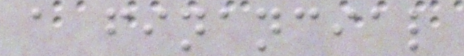a financial
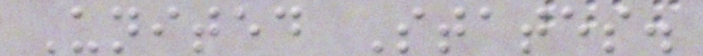United States.
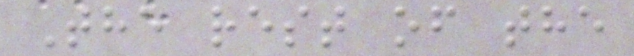The rest of the
